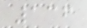136
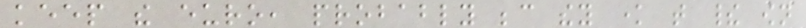keep the euro, probably because they know that their own
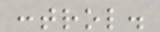control.
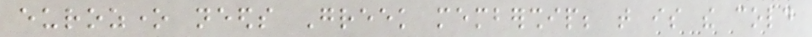eurozone needs Greek membership; that is the cold
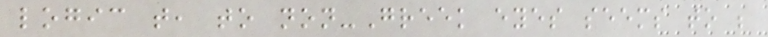logic that, to non-Greek eyes seems to be
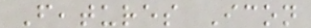Features Icon
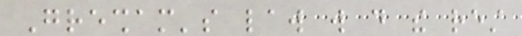Gresham's law will do the rest
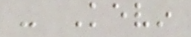- Kevin
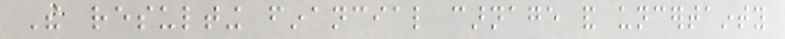The resulting financial carnage and uncertainty
